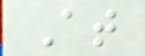At
